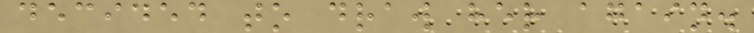decided to draw her again.
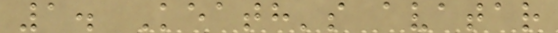1. Keath's avatar
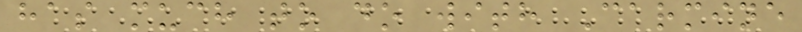has much to do with Carmine
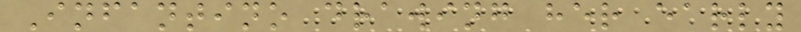Infantino drawing her early
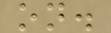on.
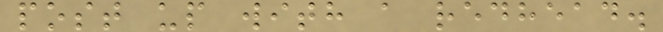post up with a redhead.
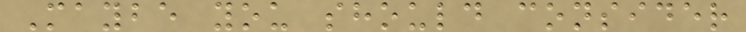Maybe you should consider
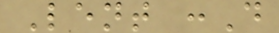Lent :D
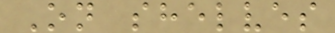On shelves
